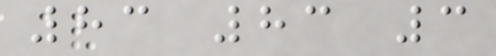83 83 3
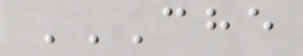CHE
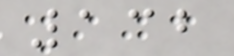132
